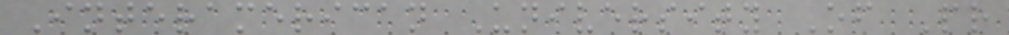Interamerican University Of Pr
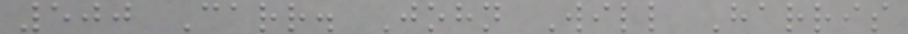500 Carr. John Will Harris
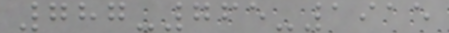787-765-1915
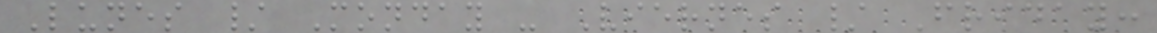Lunes / Monday - Viernes / Friday:
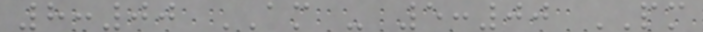8:00 AM - 5:00 PM
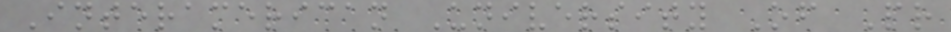Interamerican University Of Pr
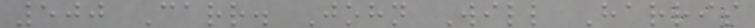500 Carr. John Will Harris
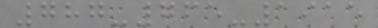787-765-1915
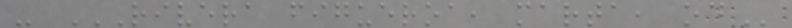- RIVERA FIGUEROA, MARTA, OD
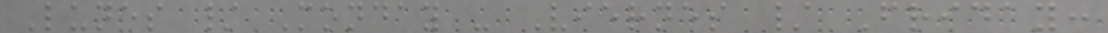Lunes / Monday - Viernes / Friday:
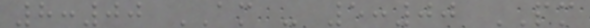8:00 AM - 5:00 PM
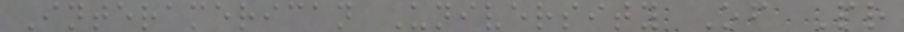Interamerican University Of Pr
